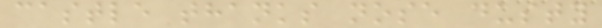castle thanks nose dusty
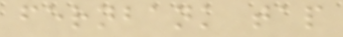fernbank tap
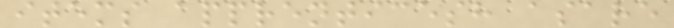items apprenticesh asare
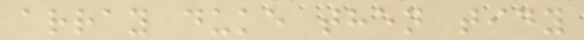array duke then tidy
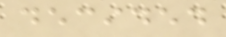decided
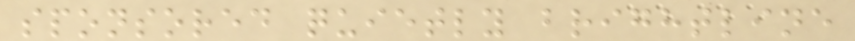sponsored quietly brightline
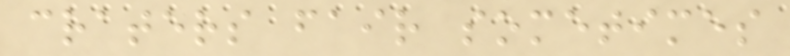craters fair sometimes
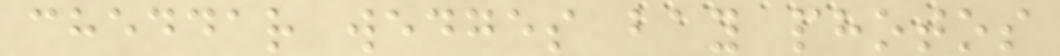cheddar wedges bay photos
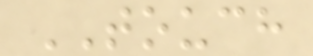TOUCH
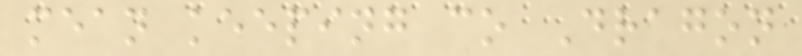mean keeping co Dragon
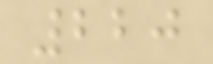220
